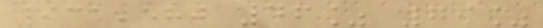931,580 46% 79%
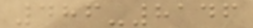486-8146
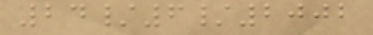24/6/2002
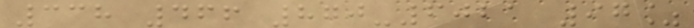338 466 870-6021 97%
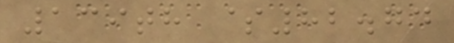139th $82.74
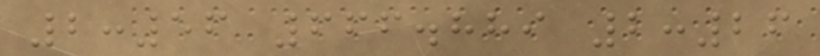2:56 666.889 2:26
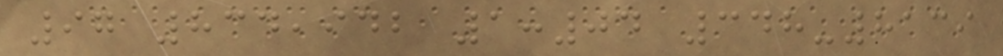97 834,942 1:04 348-8139
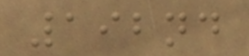192nd
